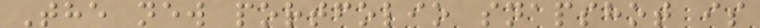The new portfolio snapshot is
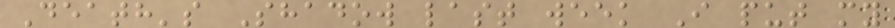Death's Shadow last week I put my
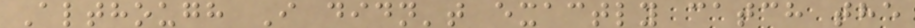Although I didn't exactly catch the
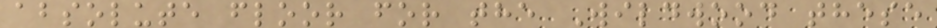absolute floor for the Wildwood these
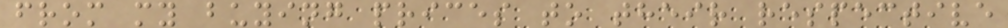from my buying prices to their respective
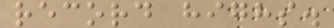record highs.
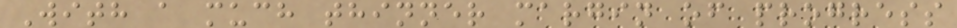With a much thinner margin of progress
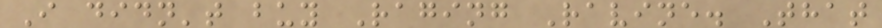I didn't buy Raging Ravine. That
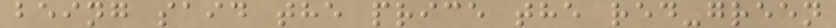being said the price the red-green
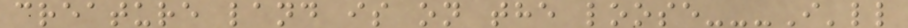creature land is on the loose---I'll
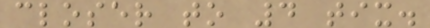closer to 4 tix.
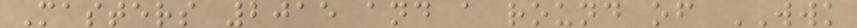Masters 2015 and a round of WWK
